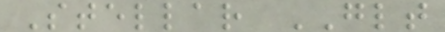Stellar GLT
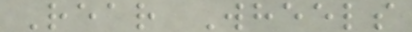Rear Wheels
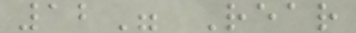12" Rear
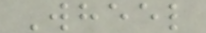Wheel
